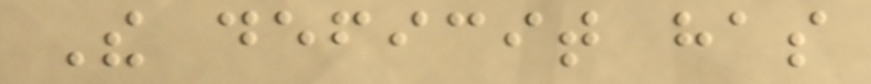The deficit has
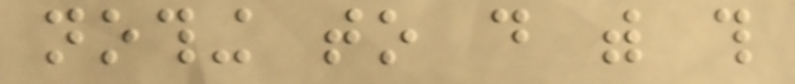nothing to do with this
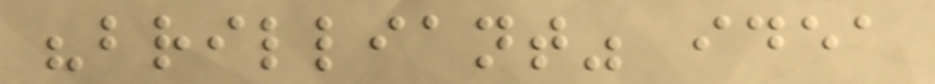"brilliant" idea
